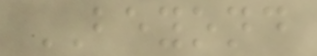BEYOND
